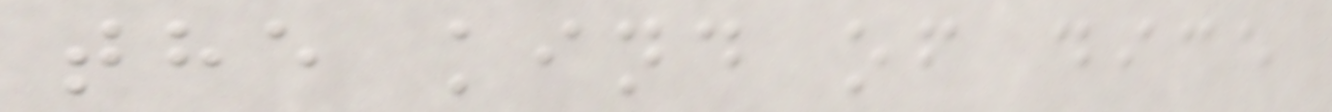the kind of dice
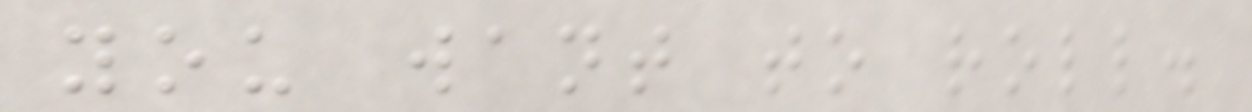you want to roll.
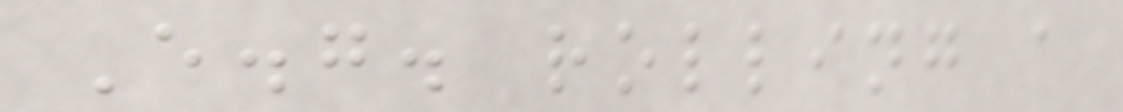E.g. rolling a
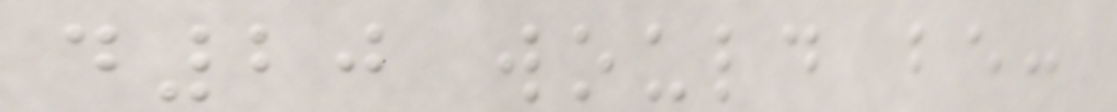d20 would be:
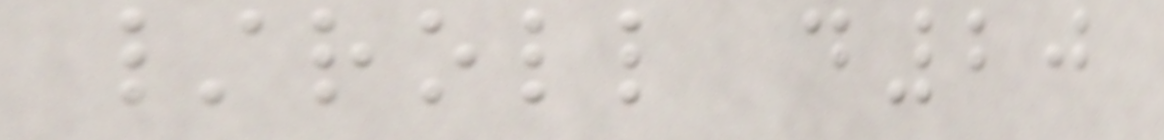/roll d20
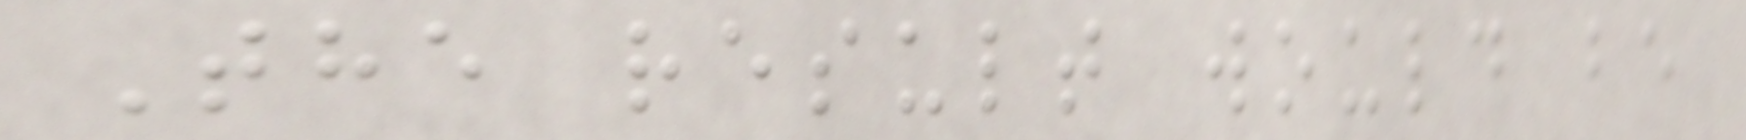The result would be
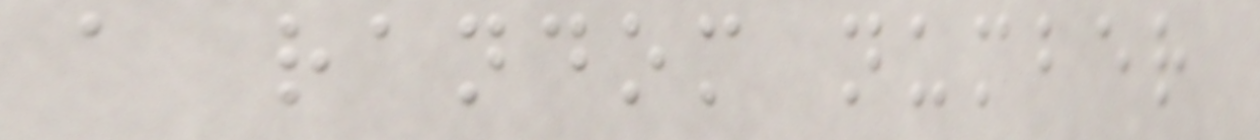a random number
